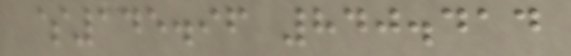$145.96 840.414
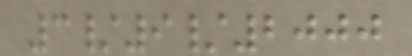3/9/2000
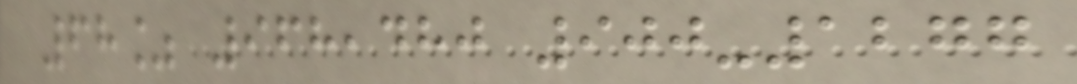68% 968,480 900-1277
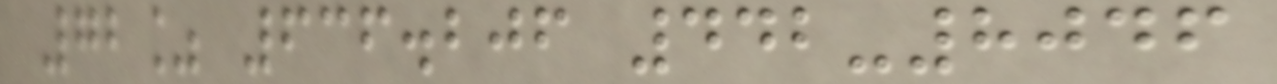72% 636.206 442-8046
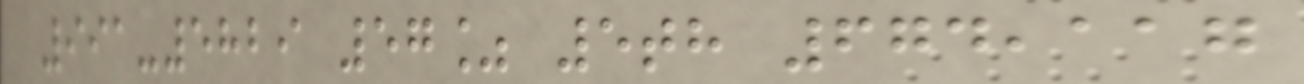991-5829 57% 5th 674,117
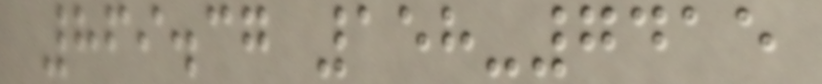869.37 158-7415
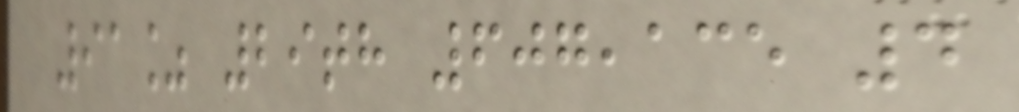91% 29th 607,135 4
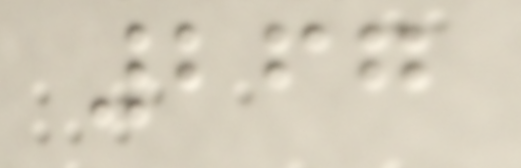267
